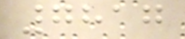7817
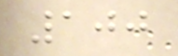100
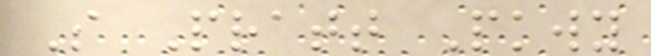S Pratt Pkwy
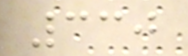330
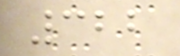322
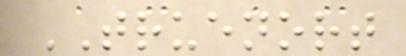TRUENORT
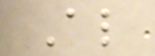Al
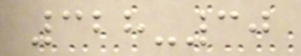328-30
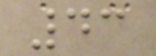43
